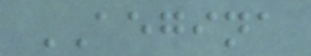AEGINA
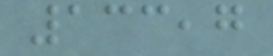133,7
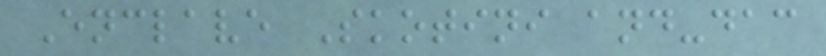Enclave Skotini and-dac
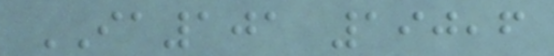IA101 190,6
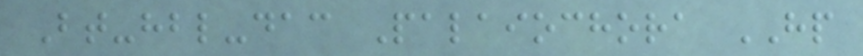Bt-hbl-dac Palaiochora HP
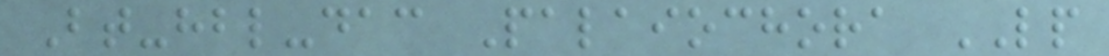Bt-hbl-dac Palaiochora LP
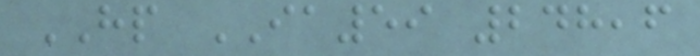HP IA59 248,6
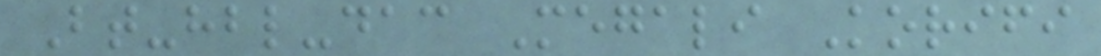Bt-hbl-dac Megali Korifi
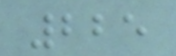225
